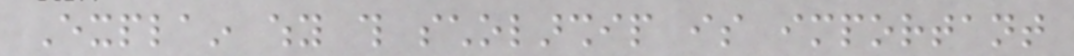Explain why this scholarship is important
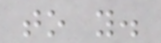to you.
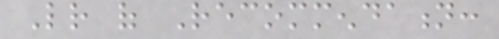Letter of Recommendation:
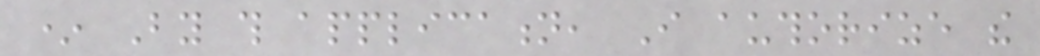* By this application, I authorize the
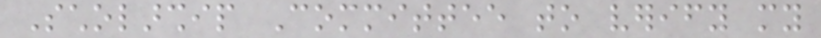Scholarship Committee to verify my
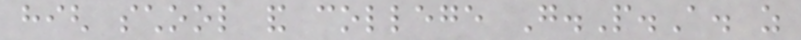high school and college G.P.A. as
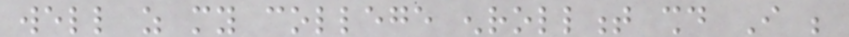well as my college enrollment should I be
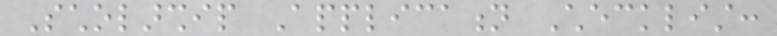Scholarship Application Checklist:
